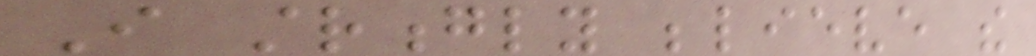I strongly believe the
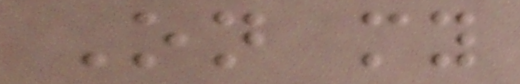On my
